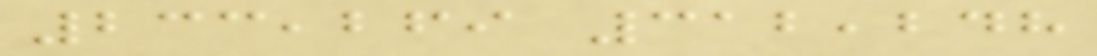233,269 312,248
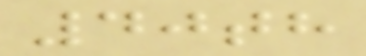40th
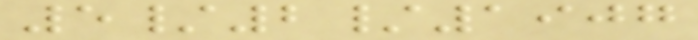5/2/1907
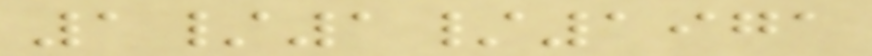1/1/1971
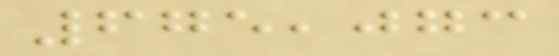675,073
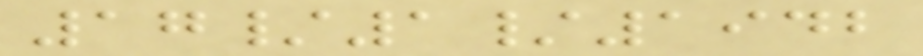17/1/1942
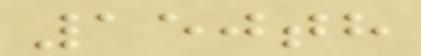150th
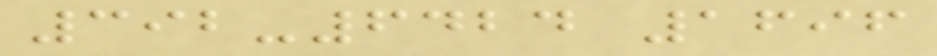392-6424 1696
